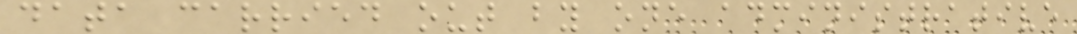data carried out by one administrative
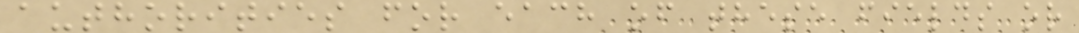authorities for each of these fields or
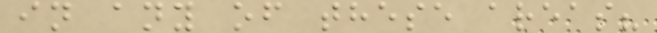in any of these areas?
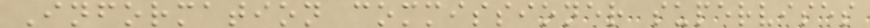Information commissioner supervises
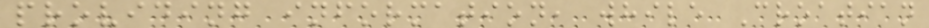providing information, while Croatian
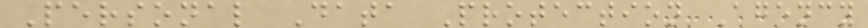Personal Data Protection Agency
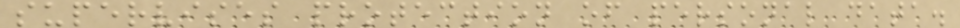supervises protection of personal data.
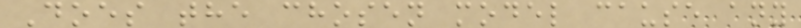Does the chosen model cause any
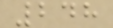248
